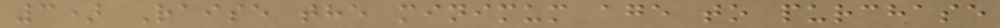3) Raise the minimum age to purchase
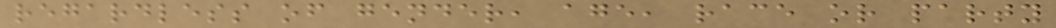regardless of gender, age, race or party
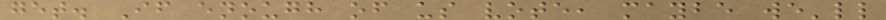get. If enough of us vote, maybe we'll
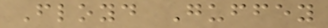Floyd Guffey
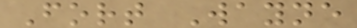Fort Wayne
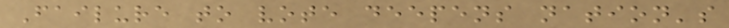Failure to vote deepens nation's
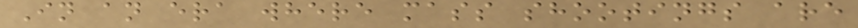In an era where mass shootings are
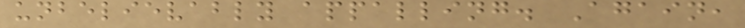unbelievably appalling. Again,
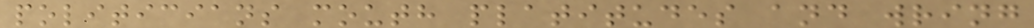politicians mouth platitudes and wring
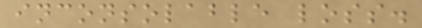inconsolable loss.
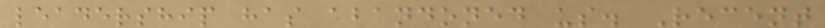leadership has abandoned us. Recent
